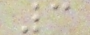3
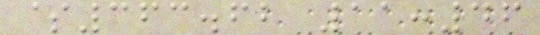$363.62 11:46
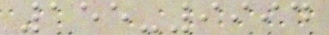155-9994
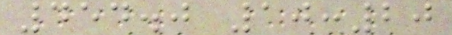454.0 10:20
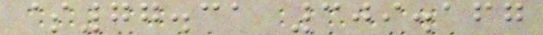$77.31 309.167
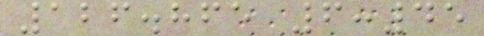126.865 6:45
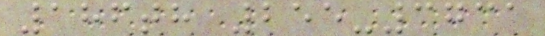186th 255-3731
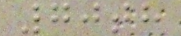70th
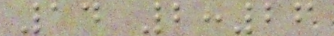14 2:26
